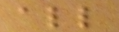all
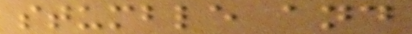stumble and
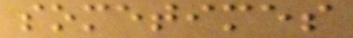sometimes
